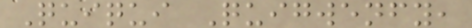Quiqui Quigwenfy,
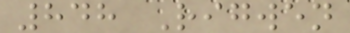848 Rigwen
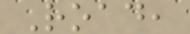Road,
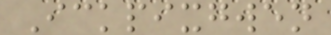Ickpixgwen
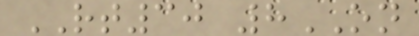RT30 8ON
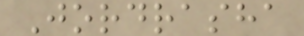Jordrasha
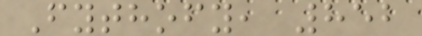Fythofy, 852
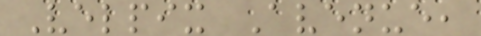Velpix Avenue,
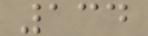134
